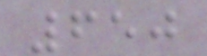650
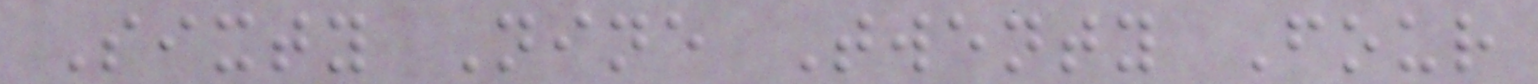Sixty Nine Twenty Four
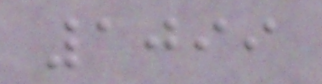1099
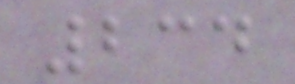234
